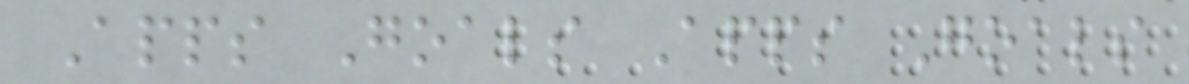Apps Goals Apps Goals
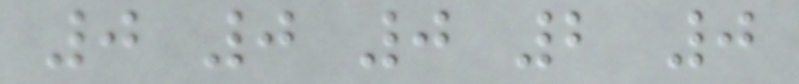0 0 0 2 0
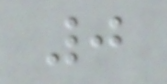0
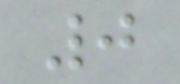0
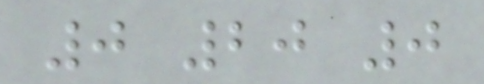0 20 0
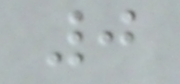0
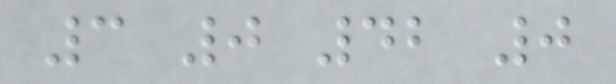3 0 42 0
